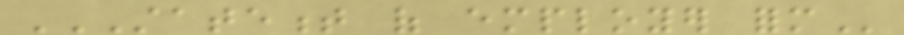STATEMENT OF EMPLOYER FORM
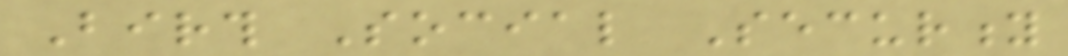Birth Social Security
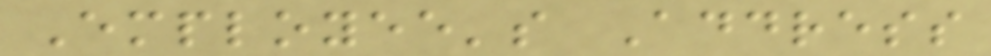Employee's Address
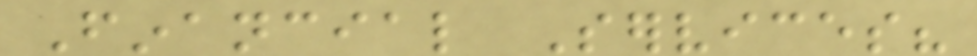Financial Services?
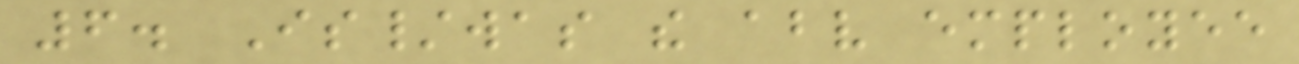6. Is/was the above employee
